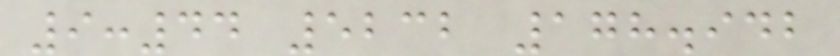9:44 5232 178.942
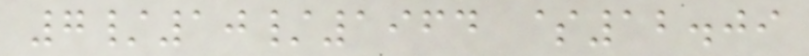7/10/1964 $12.09
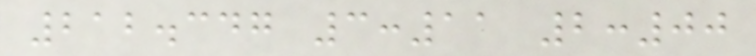212.347 3:11 2:00
